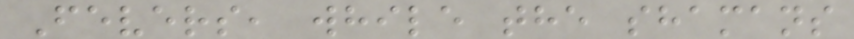Fevers, while the shamans
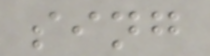sing
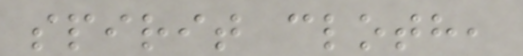spirit cloth,
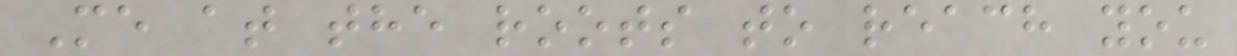Me at the roots to reach you
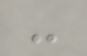-
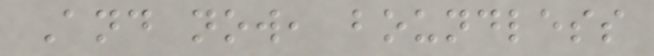And now, boundless
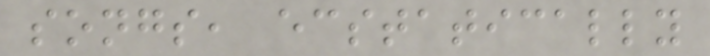songs, ecstatically
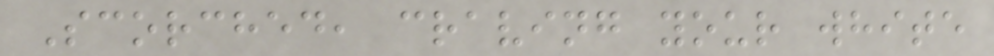Scorched, craving your white
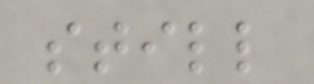still
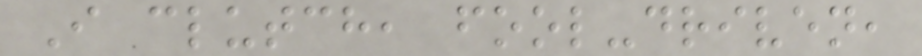I clutch, fool-driven,
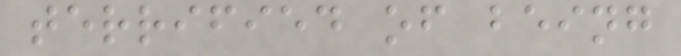terrified of being
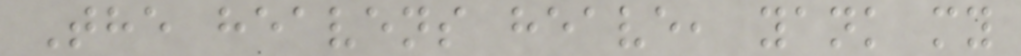The heavens heave, yank my
